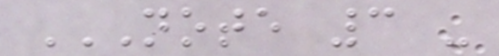NOTE 3 -
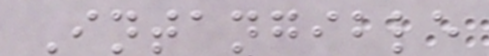Intangible
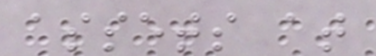assets at
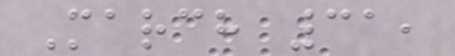March 31,
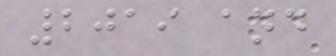2019 and
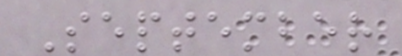September
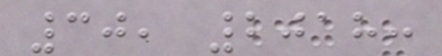30, 2018:
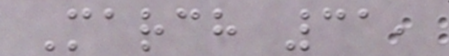March 31,
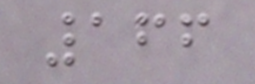166
